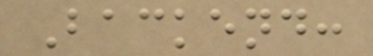Backend:
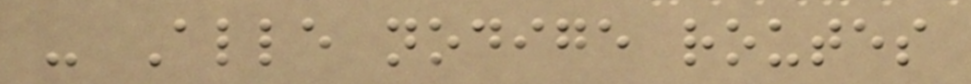- Alle nodige routes
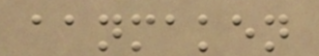aanmaken
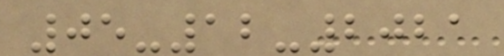05-12-2021
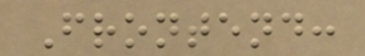Frontend:
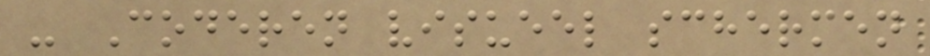- Coderen visueel schermen
